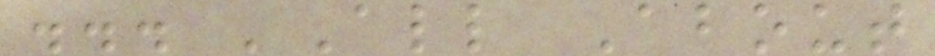... 'All About
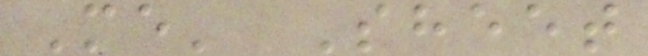Me' Sheet
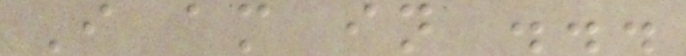I am in ...
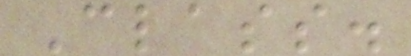Class.
